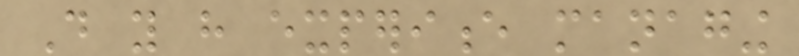Do you have experience managing
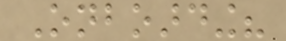Onboarding?
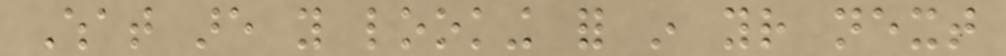What are you looking for in your next
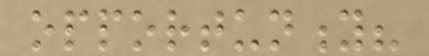opportunity?
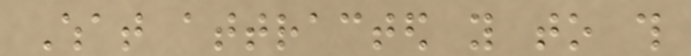What attracted you to this
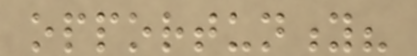opportunity?
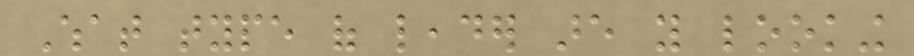What type of leader are you looking
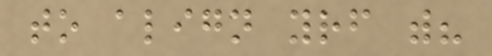to align yourself with?
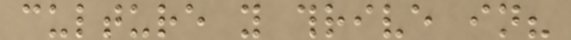culture you thrive in?
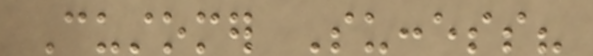Customer Success?
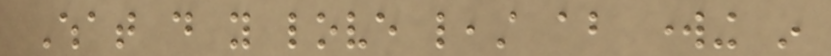What do you love least about working in
